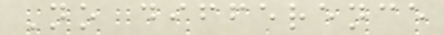No difference
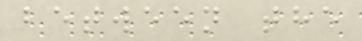between the
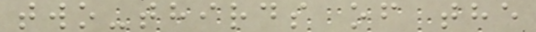two-thirds of the
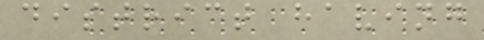district having
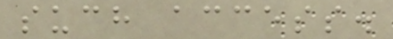such access.
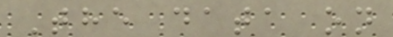The data on
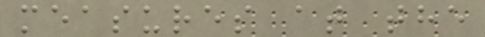measures at the
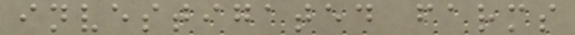investigated farms
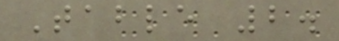Table 2.
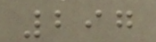297
